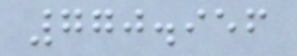770.956
